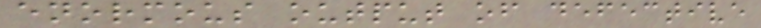enormous output of defective
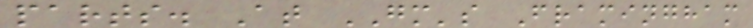parts. At GM's Framingham
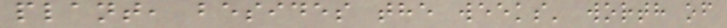plant, besides the weeks' worth of
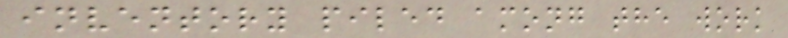inventory piled among the work
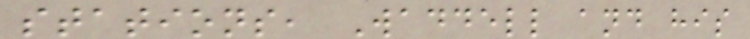stations, Waddell and his
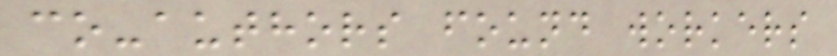co-authors found workers
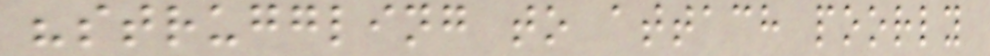"struggling to attach poorly
